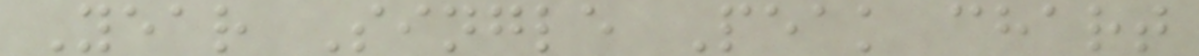Year Single Peak chart
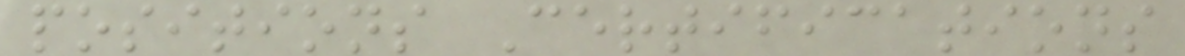positions Certifications
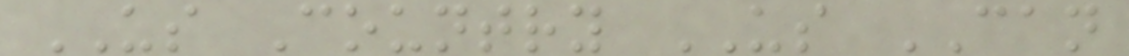US Country US CAN
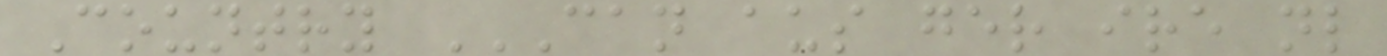Country CAN AUS GER IRE NL
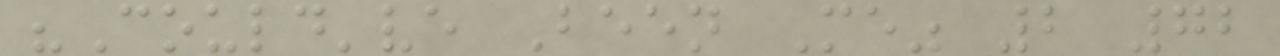"Could've Been Me" 2 72
